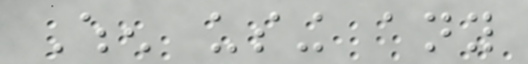When using any
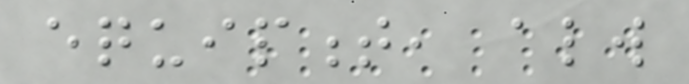equipment, always
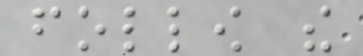follow the
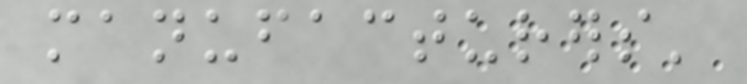manufacturers'
